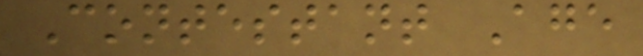Contestant Age
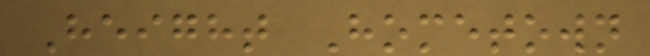Height Hometown
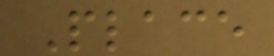Place
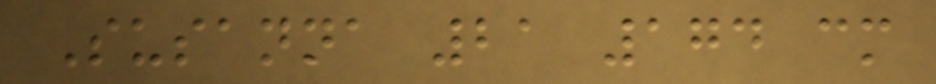Susanna 21 174 cm
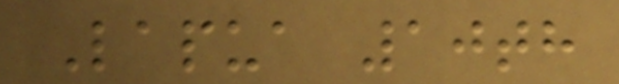Lapua 10th
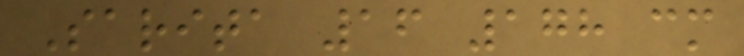Sarita 16 178 cm
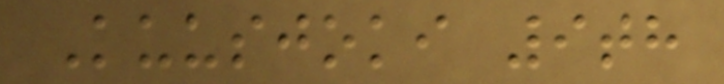Kuusjoki 9th
